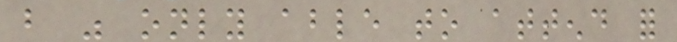but was only able to attend for
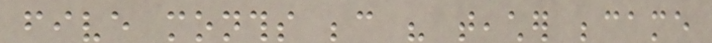five months because his teacher became
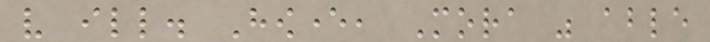very ill. However, Mora was able
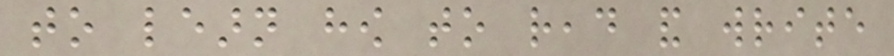to learn how to read and write
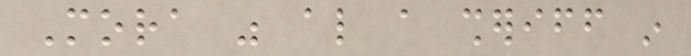Mora was also a sheriff in
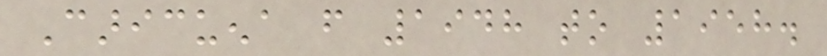Caricuena from 1948 to 1958.
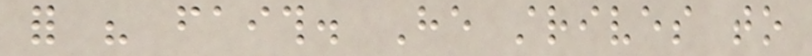for his faith. He strives to
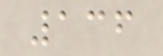136
